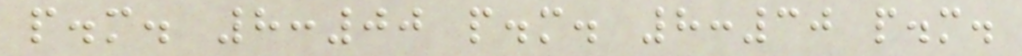p.m. 8:00 p.m. 8:30 p.m.
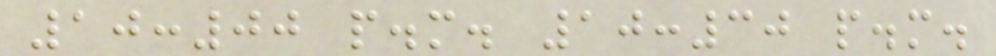10:00 p.m. 10:30 p.m.
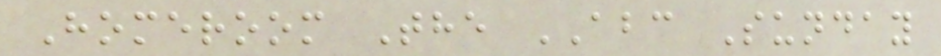Homeroom The ABC Sunday
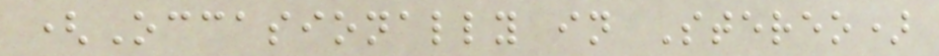(Occasionally in Stereo)
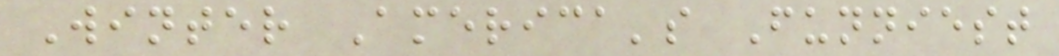Winter America's Funniest
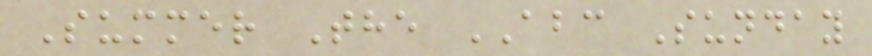Summer The ABC Sunday
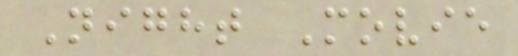Night Movie
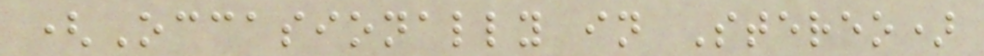(Occasionally in Stereo)
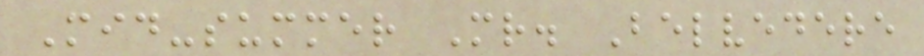Mid-summer Mr. Belvedere
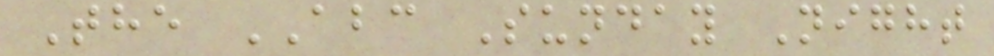The ABC Sunday Night
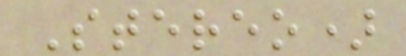Stereo)
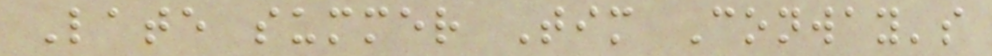Late summer Tim Conway's
